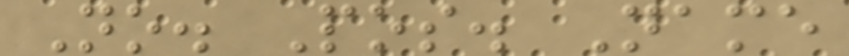No. Pos. Name
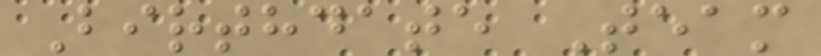Birthdate Team
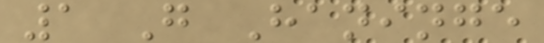1 G Haninge
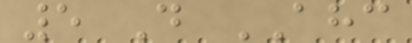5 D AHC
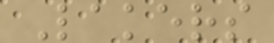Lakers
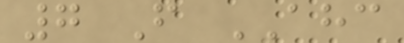7 F AHC
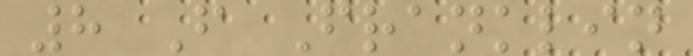8 F Franklin
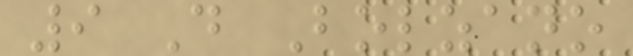9 D Bolzano
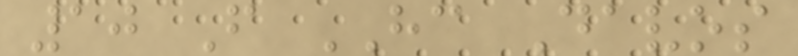10 F HC Davos
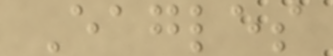Eagles
